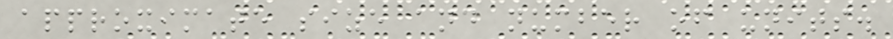approximate size and number of units.
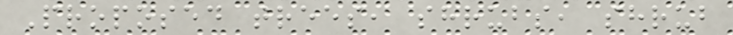Proposed trees, shrubs, shrub
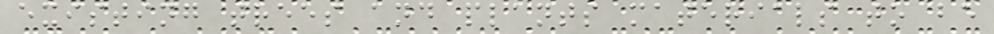existing trees and plants materials to be
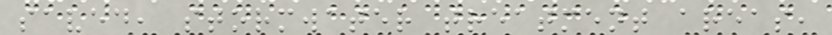saved, stormwater treatment areas,
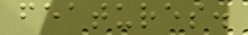features.
